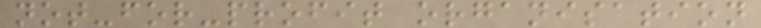not-for-profit organisation
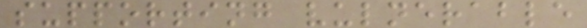supporting vulnerable
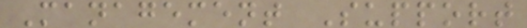Management Support
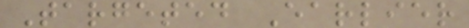Targeted Earlier
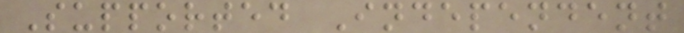Supported Independent
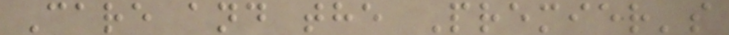Care and the Premier's
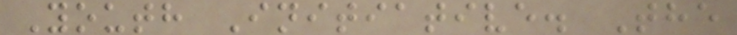Youth Initiative. The
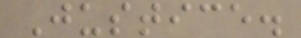Justice.
